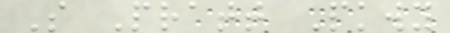S Pratt Pkwy
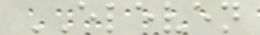ELEVEN
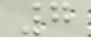7
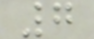7
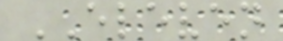ELEVEN
